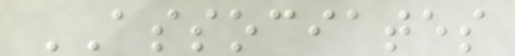ASSOCIATES
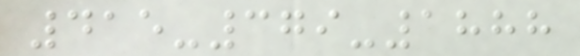415-379-1888
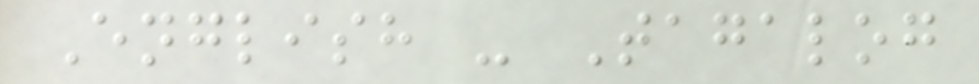English - Tagalog
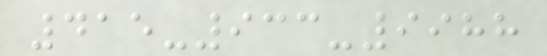415-933-9988
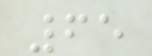65
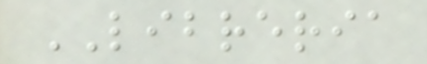LIBRERIA
